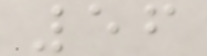56
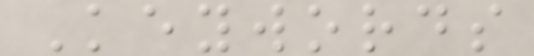Keywords
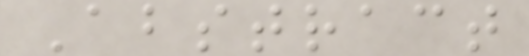Abstract
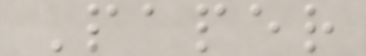Paper
